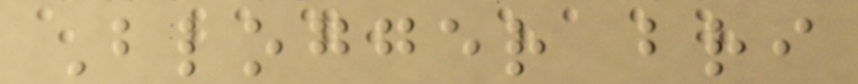Blogger bri
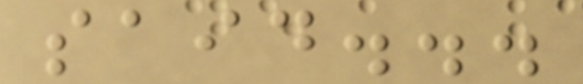said...
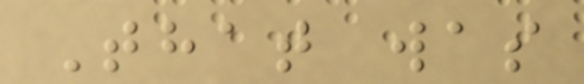That was
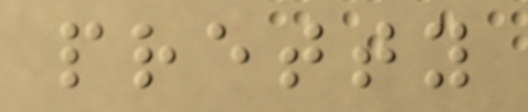pretty
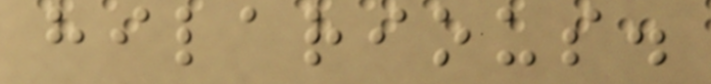hilarious.
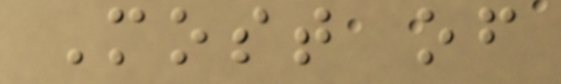Most of
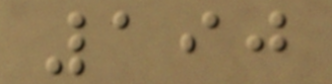190
